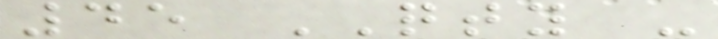45 QTY -
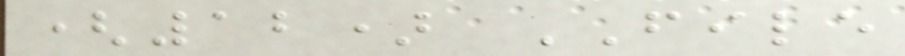(12) FILE
